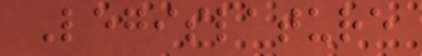Legislature
